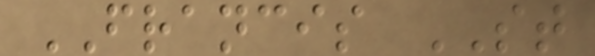FRANCIS ST
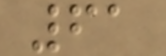61
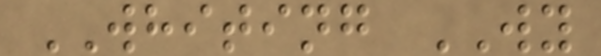WHITING WY
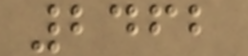2462
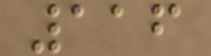116
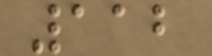112
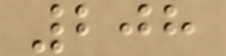208
